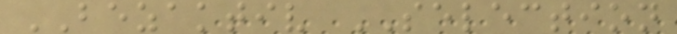BEZAKTIV SELECTION
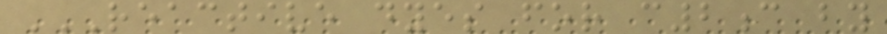REACTIVE DYES FOR C2C BY
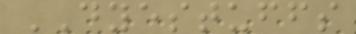DYESTUFFS
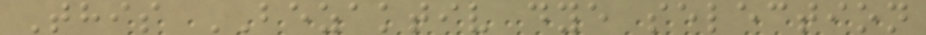This BEZAKTIV dye selection
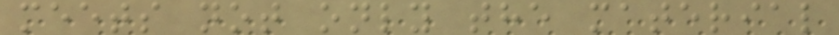meets not only the material
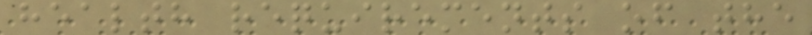health requirements of the
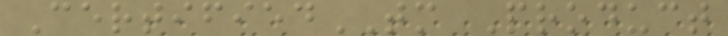CertifiedTM Product
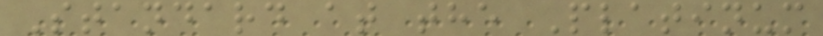Standard at the Platinum
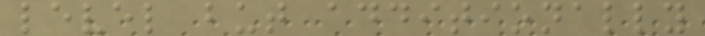level but additionally
